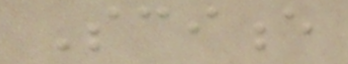Science
